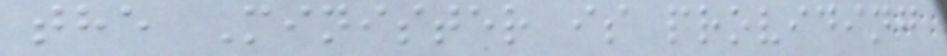the Minister is providing
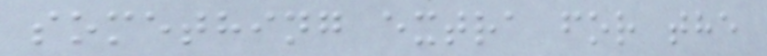something extra for the
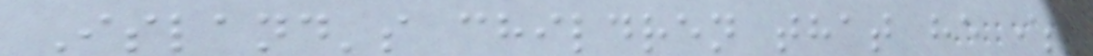Island's children that he is
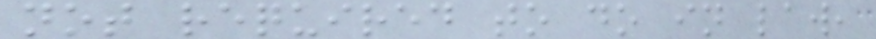not required to do in law,
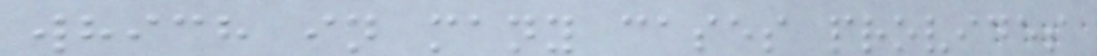which in many cases provides
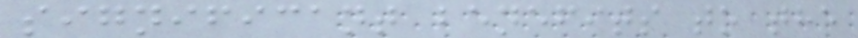significant benefits to the
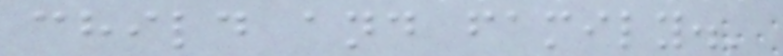child and family.'
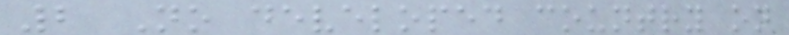2 No developed country on
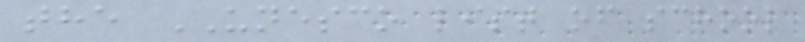the UNESCO list of school
